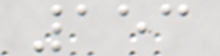153
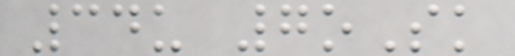34u 7oSk
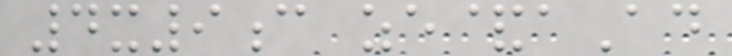4x9c ze&aAd
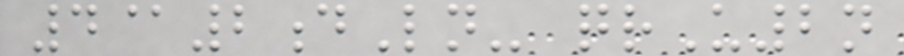4@2dLn- qrU2n
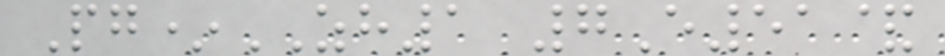Pg*ZH1 7E51&
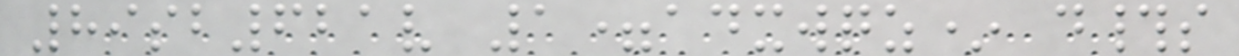89sb621v 1=adxwqz* d#s
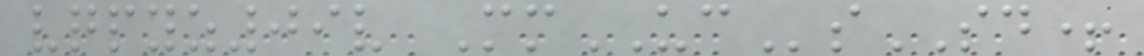vqpyz09v MmUCsSD+
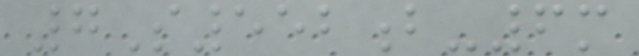7S552b-6m
